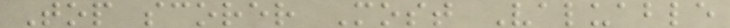Top scorer Most Valuable
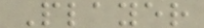Player
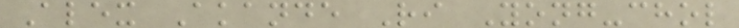Alex Akande Ri Yong-chol
